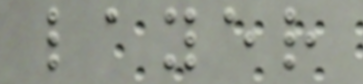layer
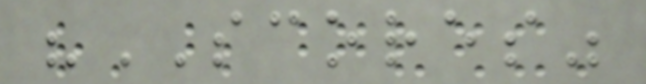"SCORES"
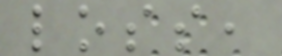loss,
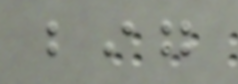big
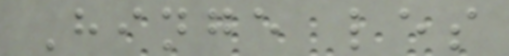Hinge les
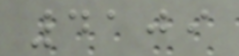4109
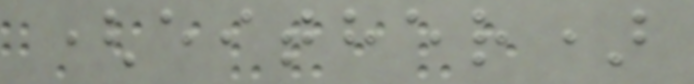(either)
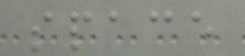space
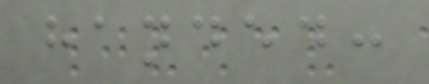handed:
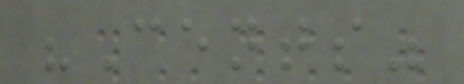"Cents"
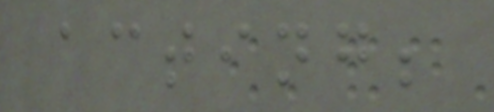acting;
